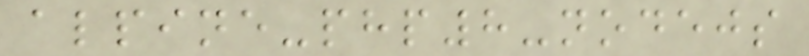alpine-php8-nodejs
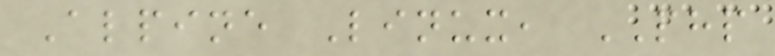Alpine Linux, PHP
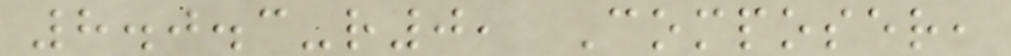8.0.3-r0, Composer,
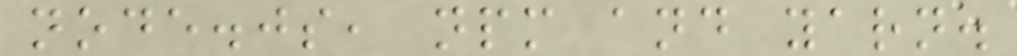node.js, npm and yarn.
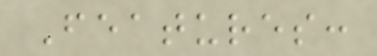Features:
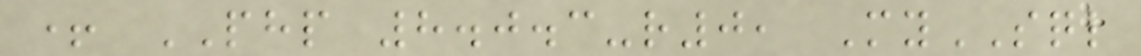+ PHP 8.0.3-r0, MySQL
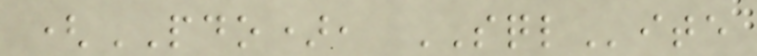(PDO), SQLite
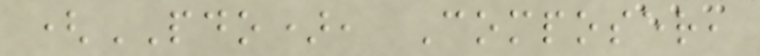(PDO), Composer,
